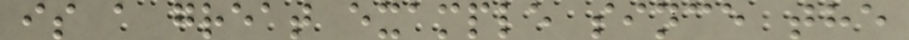is a great example since the
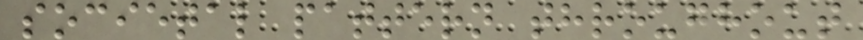societal pattern throughout
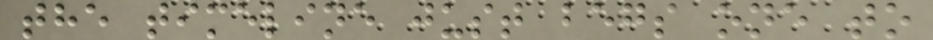the timeline just begs one to
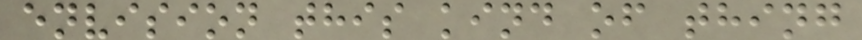envision this kind of thing
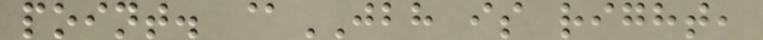point. @JBH is right,
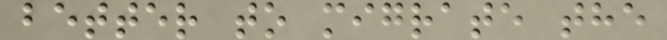better to migrate the
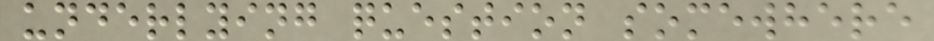underlying question somewhere
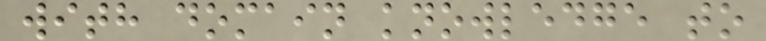with domain knowledge to
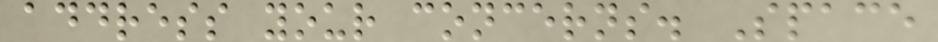address your concerns. Space
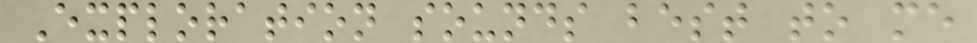Exploration sounds best to me
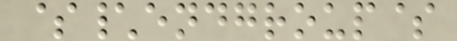$\endgroup$
